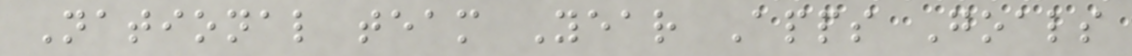National team Year Apps Goals
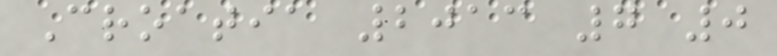Croatia 2013 7 0
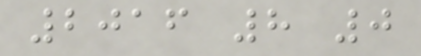2016 8 0
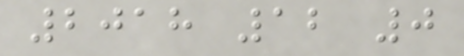2018 12 0
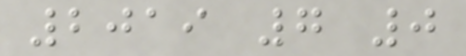2019 7 0
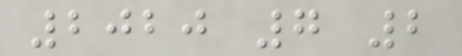2020 7 2
